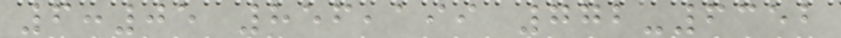6:05 856,199 772-6352
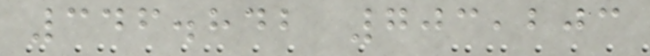346.842 703,203
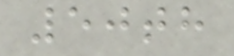50th
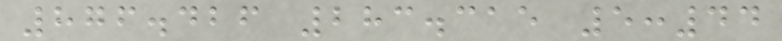876.426 283.315 5:44
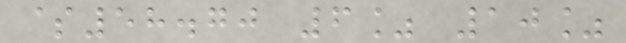$58.70 6% 10%
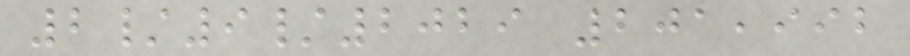2/9/2029 201,992
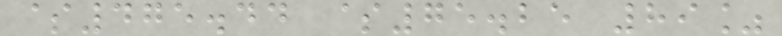$475.44 $75.25 89%
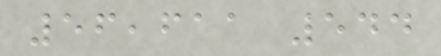56,611 544
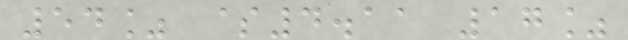54% $4.11 17%
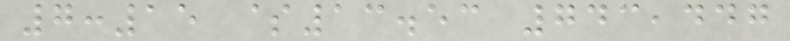7:15 $13.53 743,447
